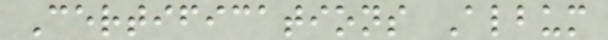Certifications Album
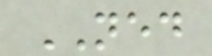NED
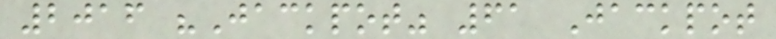2016 "Jackpot" 61 Jackpot
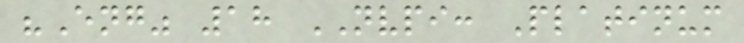"Eng" 18 NVPI: Platinum
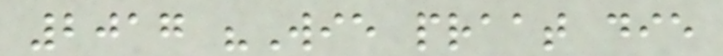2017 "Wie praat die
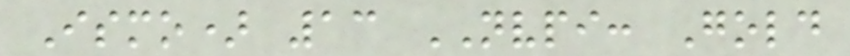Ismo) 13 NVPI: Gold
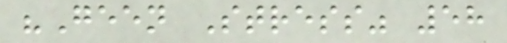"Geen Stress" 58
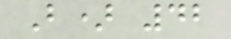B) 42
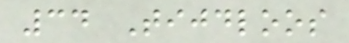34 Tijdloos
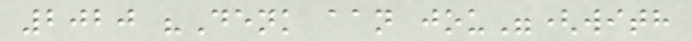2020 "Denk aan jou"(with
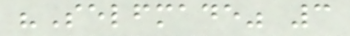"Selfmade" 3
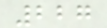227
